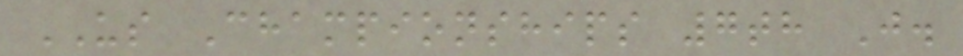US Championships 7th J.
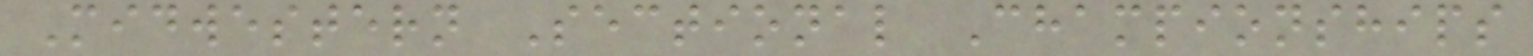Midwestern Sectional Championships
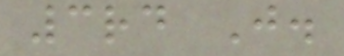3rd J.
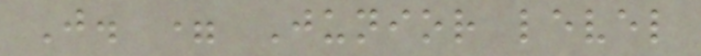J. = Junior level
